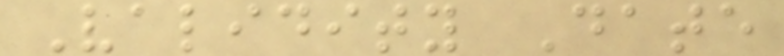Validity Date
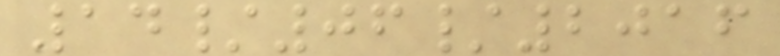14/06/2016
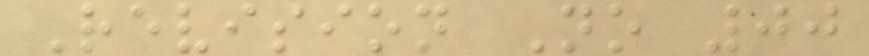Revision No 00
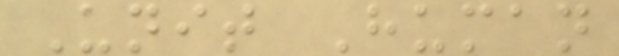Unit Human
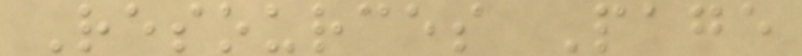Resources Page
